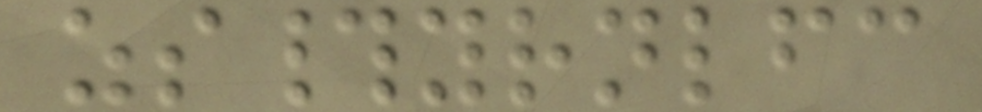zs#yrnlfc
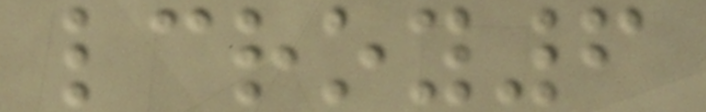lcroy6
